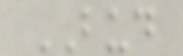BUD
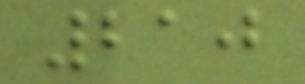210
